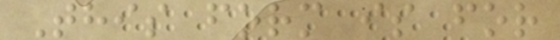This form is for
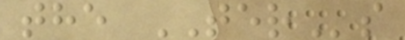the TERs
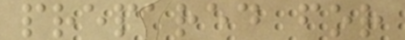prepared for
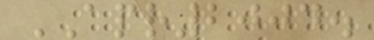APR2004.
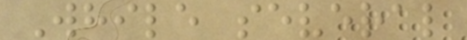While several
